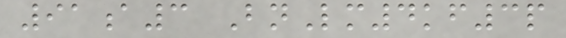91a3 BnLm4kf3p
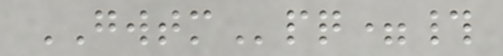GWTMpq=#
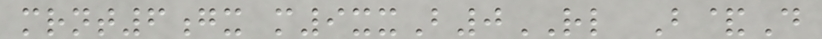mrnt6gx m9xxB0RL B&D
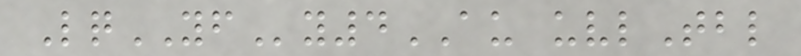LqYFy4AU uvlTbl
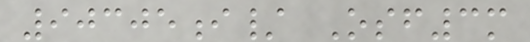90305i/ Osf3m
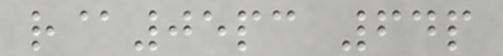r@05pc 64p
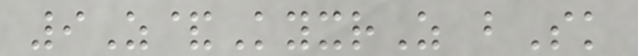9Z&KyxrZ bSk
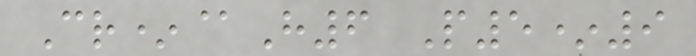Cr*@H6 P5*9
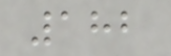182
